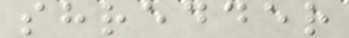shredder
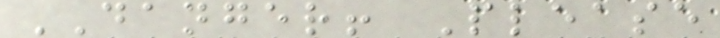DANGER! Please
